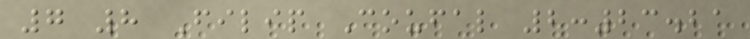7 8 Filip Coufal 2:23.21
